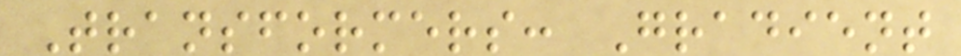Transformers: Gradient
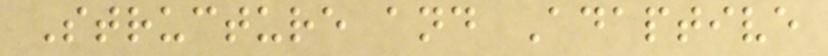Structure and Adaptive
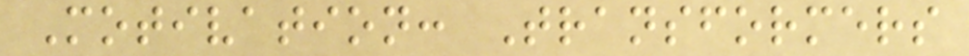Motivation: Transformers
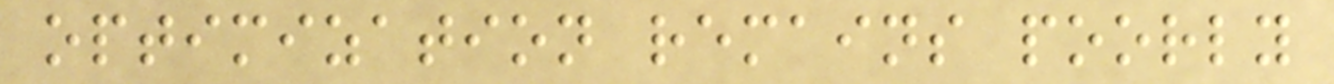optimization remains poorly
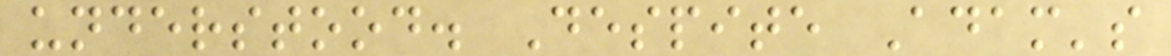understood. Despite Adam's
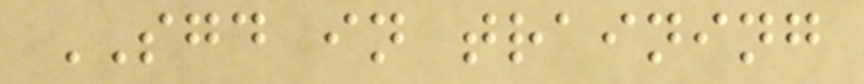SGD in training
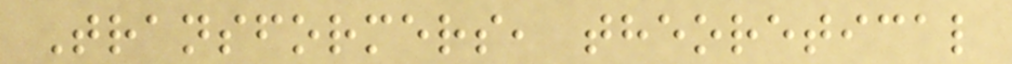Transformers, theoretical
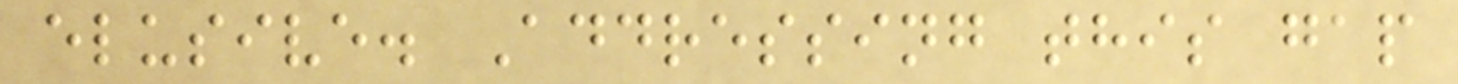elusive. Addressing this gap
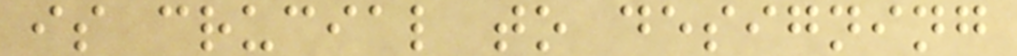is crucial to designing
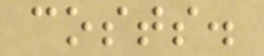costs.
